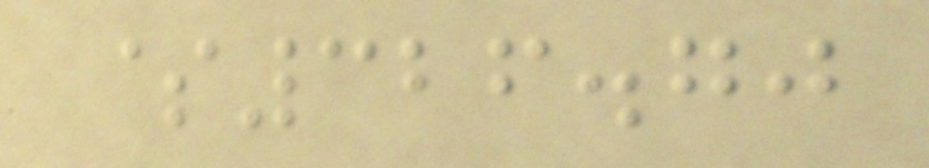$326.70
